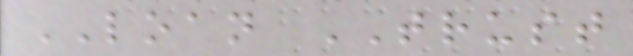LOAN TRUST
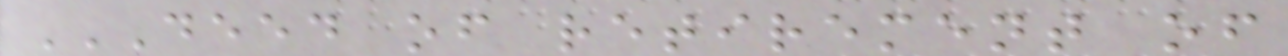DEED OF RETIREMENT OF
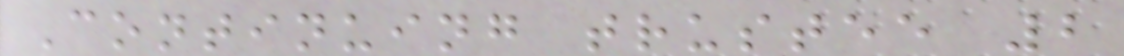Continuing trustee 2
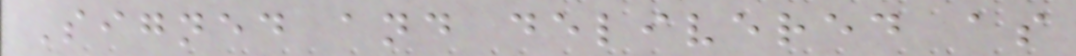Signed and delivered as
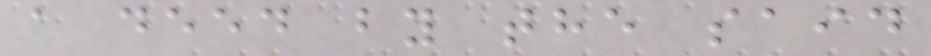a deed by the said
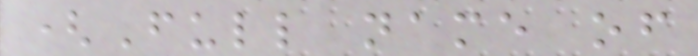(Full name of
